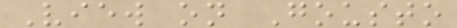View on Gousto
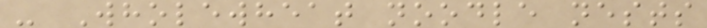- Wholewheat noodle nests
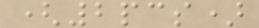(2pcs)
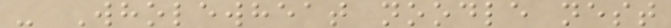- Wholewheat noodle nest
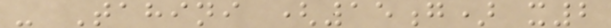- Tahini (15g) x2
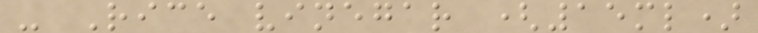- Rice vinegar (15ml)
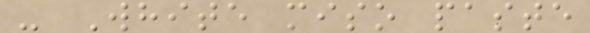- White miso paste
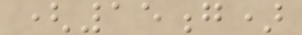(15g)
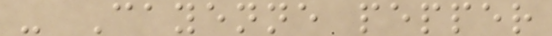- Cayenne pepper
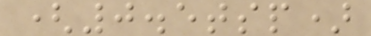(0.5tsp)
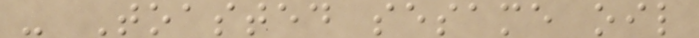- Toasted sesame oil
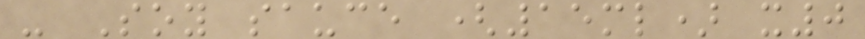- Soy sauce (15ml) x0
